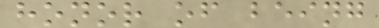honor of being
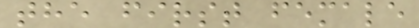the first female
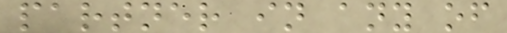partner in any of
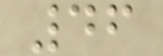46
